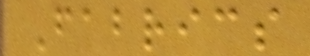Fabrics
